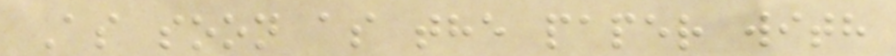As soon as the paper with
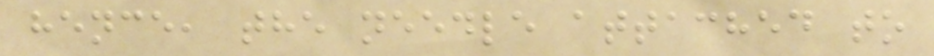hence, the needle attached to
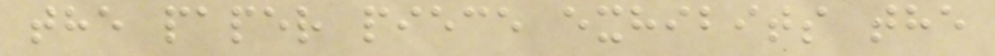the paper piece exhibits the
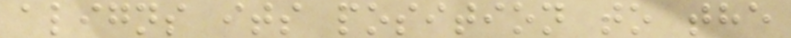aligns its position to the
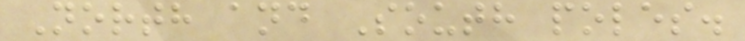North and South poles.
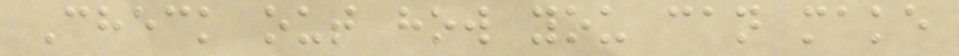Check out how you can make
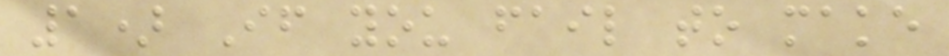1) If you fail to make
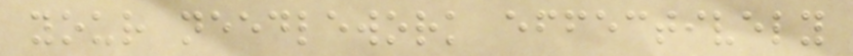your needlework effectively
